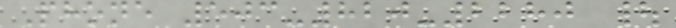Phone 503-820-2280 |
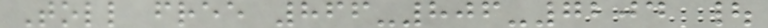Toll free 866-806-7204 |
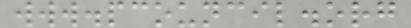www.pcouncil.org
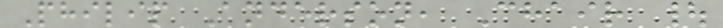Philip Anderson, Chair |
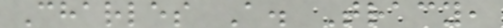Charles A. Tracy,
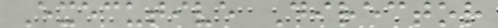Executive Director
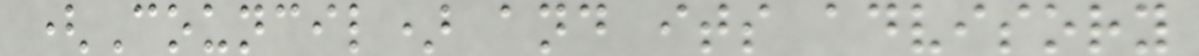(Council) and its advisory
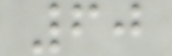60
